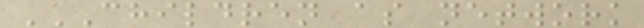CHILDREN AS NETWORK
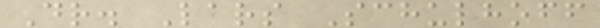Dr. Lars Schulhoff
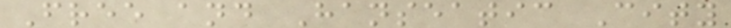Free and Hanseatic City
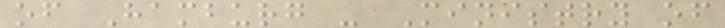of Hamburg - Ministry of
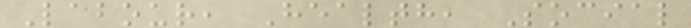Labour, Health, Social
